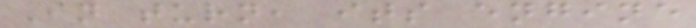In turn, its engine
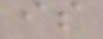is
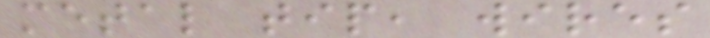metal tip, wires
